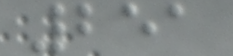251
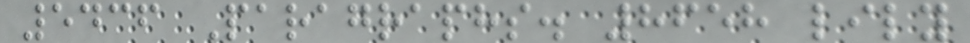5436 Paragraphs. 8658 lily
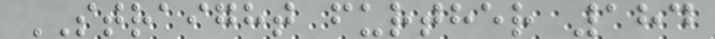STRAIGHT further 184
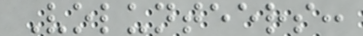Volunteers:
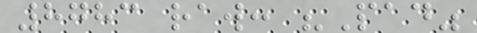8783 raw: "Pad"
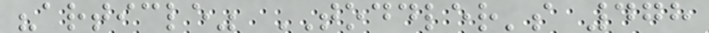"article" TODDLER's 478
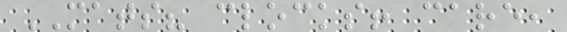MATS? clocks! care,
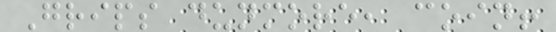Grips dunmore, coin!
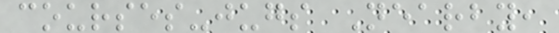courses-jugs Nearby,
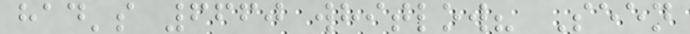had's 6660 whitlow? Seen
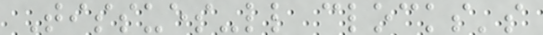Tissues-ll clocks's
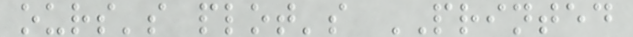ours's plot's PRINTED
